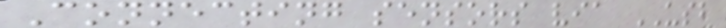Connecting sensors via USB
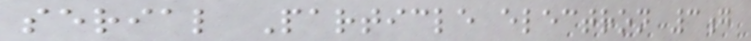serial Particle electron 3g
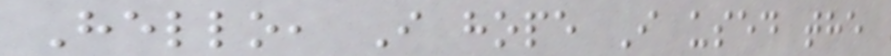Hello, I hope I used the
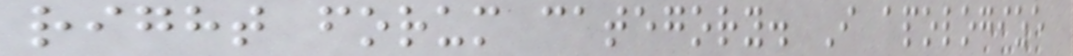right forum category. I apologize
